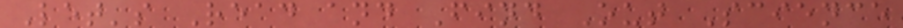Let's Read and Find Out Science
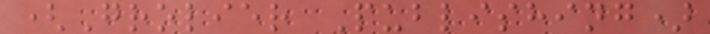(Grolier Publishing)
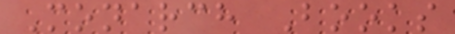Monarch Books
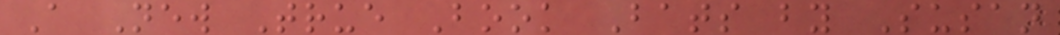A New True Book Bats by Susan
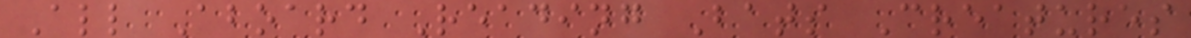All Aboard Reading Bats Creatures
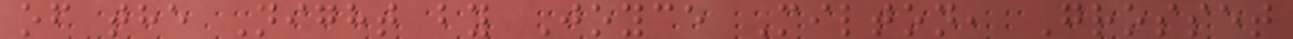of the Night by Joyce Milton, Grosset
